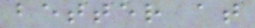better at
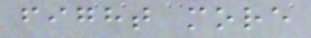fight more
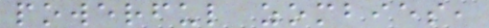powerful zombies,
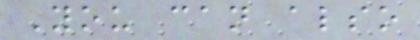You can also
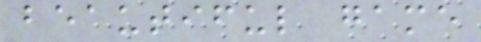beautiful game
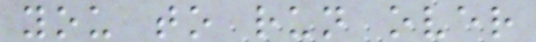you to run over
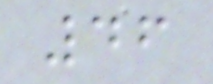46
